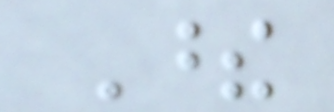These
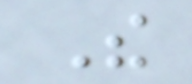The
